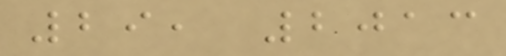29, 2013
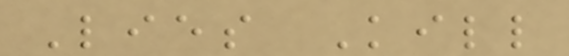Lies Kill
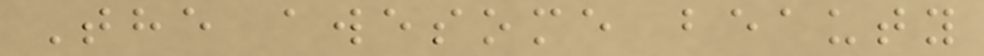The awesome beauty
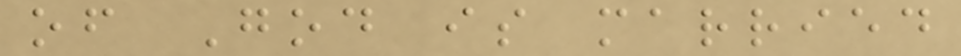of God is married
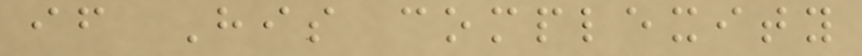if His complexity
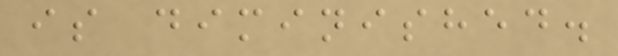is diminished.
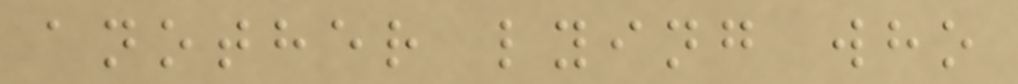another lying who
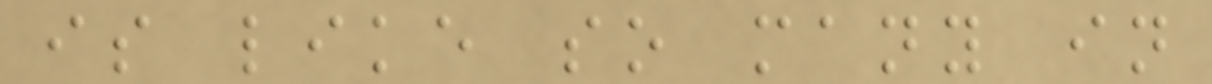is like so many in
